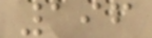196
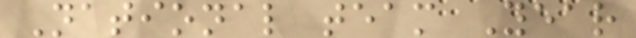National team Year
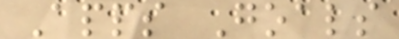Apps Goals
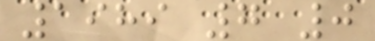1989 7 0
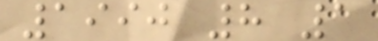1990 8 1
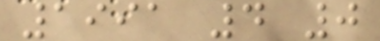1991 4 0
